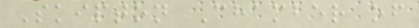Skipton Chamber of
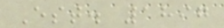Est. 1897
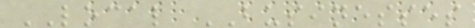LOCAL BUSINESSES
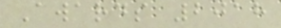Awards 2018
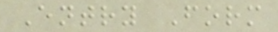Entry Form
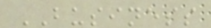BUSINESS
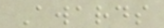Awards
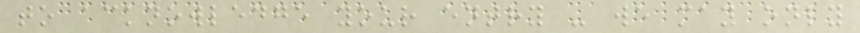to acknowledge your entry - we may only
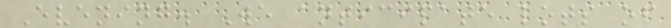Evening. We anticipate lots of
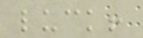luck!
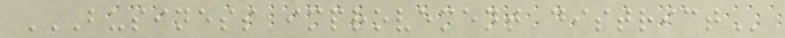BUSINESS IMPROVEMENT DISTRICT
